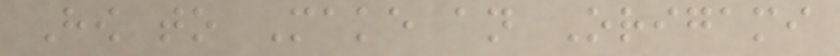How to Make an Origami
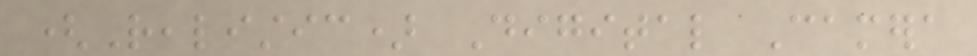(Realistic) Digital Camera
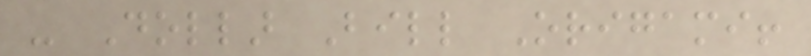- Dollar Bill Origami!
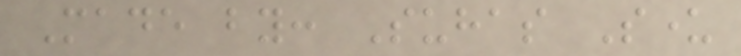Made by: Suhas Sunder
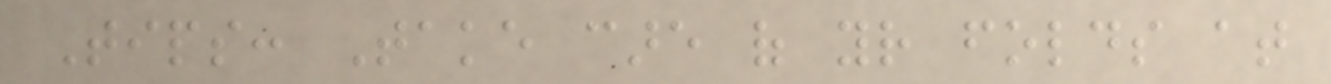Tips: Take care of your folds at
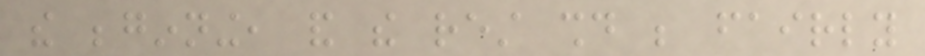the beginning, and the rest should be fairly
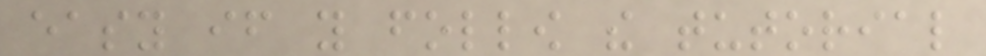easy if you follow the tutorial
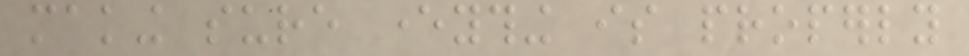making sure everything is properly
